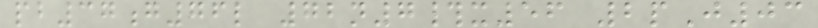pb37g76l 72n7#x56 2pJ03
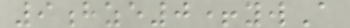9hze0+ywA
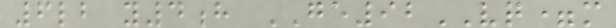6lb y4h GE92VQ=m
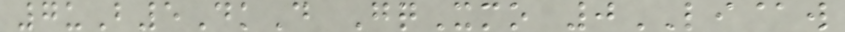7uB5DkD GqXmo 0LI@w
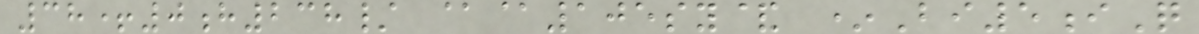38+0h238/ @@105sy& *Bi5iQ
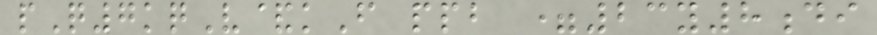pQ7kqV&kF ppb =23y8di
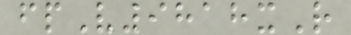fpV9818xR
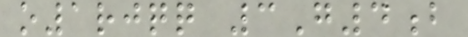o1rjqq 3G4b
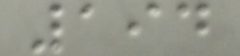194
